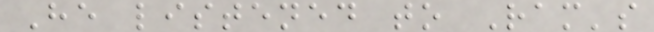He listened to Ram's
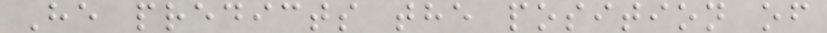He predicts the position of
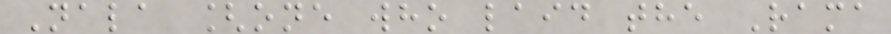Nala [one who laid the Rama
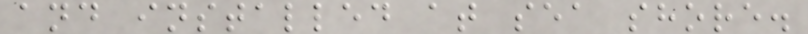and installed at sea shore.
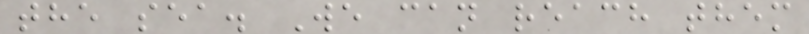the sea. We can reach them
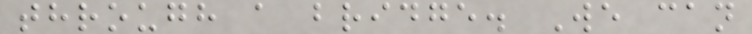through a bridge. We can
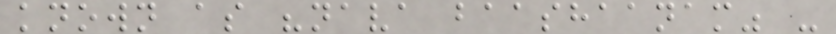known as "nava baashaanam" -
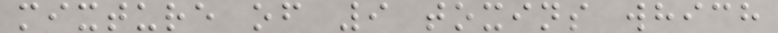mixture of 9 toxins which
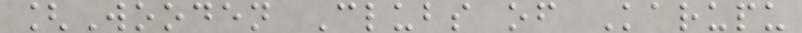[Wooden Clubs of Karupu
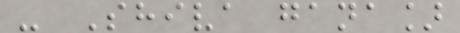- Shiva gana]
